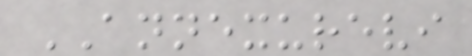ANNEXUREVI
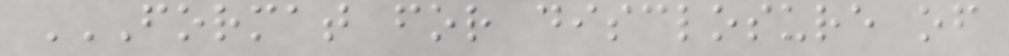FORMAT FOR DISCLOSURE OF
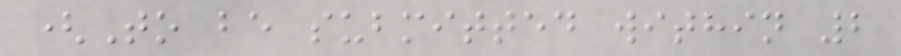(To be submitted within 2
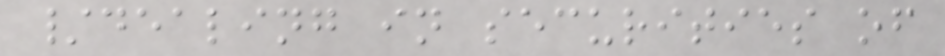/dealing in securities of
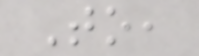To,
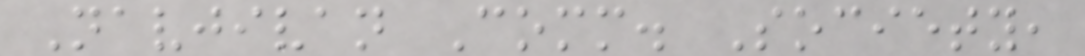Navjivan Comm. Society,
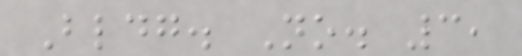Bldg. No. 3,
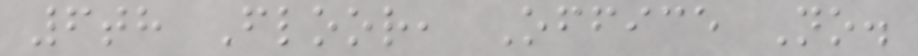6th Floor, Office No.
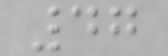47
